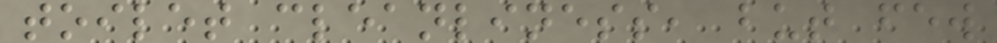toilet cleanliness, but few
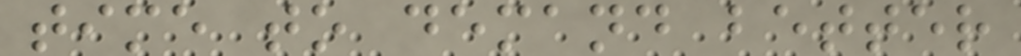time to demand better
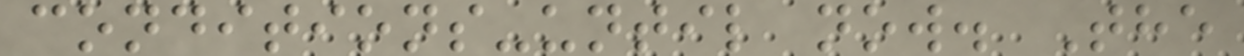conditions-until now. The
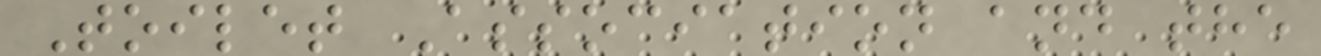Toilet Association and the
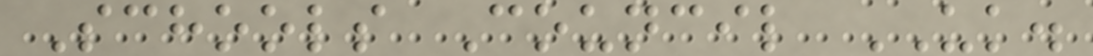Schools Council UK.
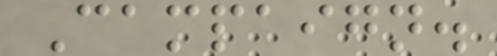Campaign.
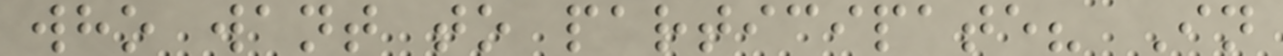who want to participate? In
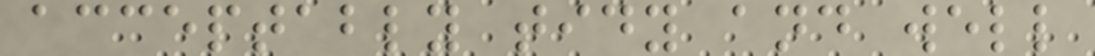acceptably tidy and well
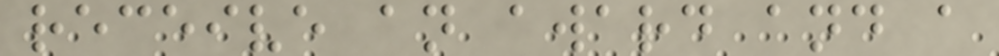receive an award and a
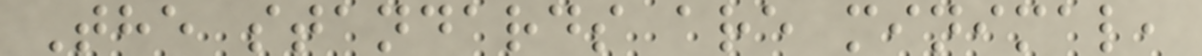The standards are minimal,
